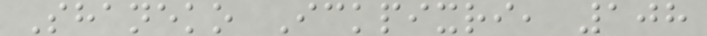Shaneko Ickpixri, 108
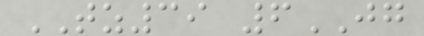TZ39 6JG
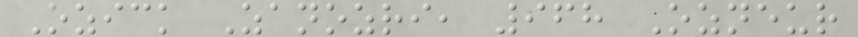Ozick Zanozri, 968 Ozneur
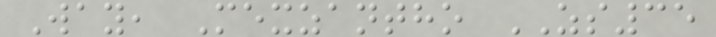Way, Mexzantho ZS35
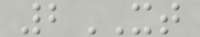2XT
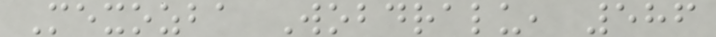Mexozba Wobdralu, 586
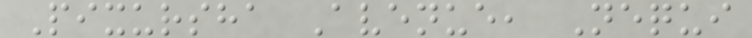Pixursha Avenue, Nequi
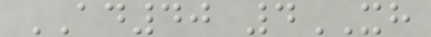AD40 4XH
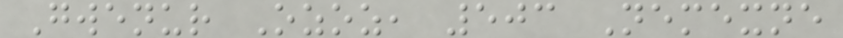Gwenur Ozoz, 503 Nemexne
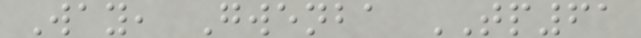Way, Gwenba TP61
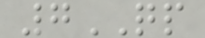7QP
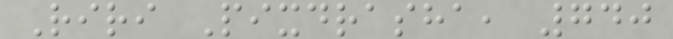Riri Pixdrasha, 740
